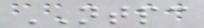NTPC
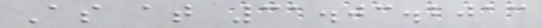As at 31.03.2013
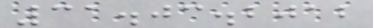31.03.2012
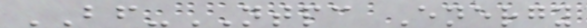BF-NTPC Energy
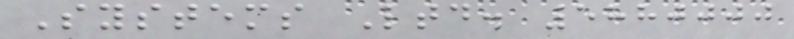Systems Ltd. 5880000
